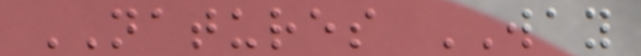NATURES WAY
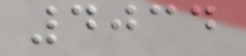4034
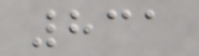831
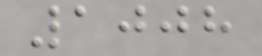1008
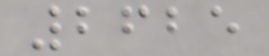2625
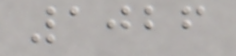1026
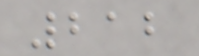212
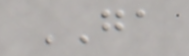GA
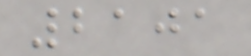2101
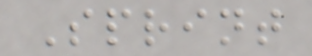Sprint
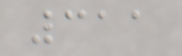311
